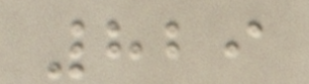829
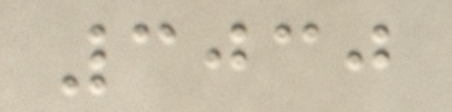3030
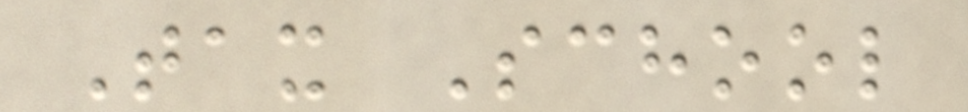Tax School
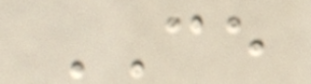CE
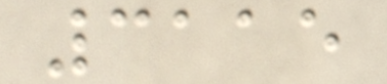3115
